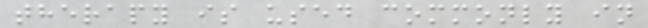therapy is used commonly in
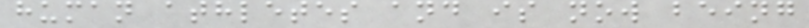human athletes and is now being
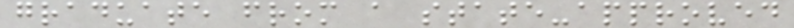graduate from a state-approved
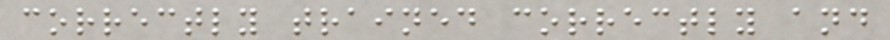correctly trained correctly and
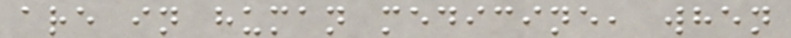are in human medicine, when
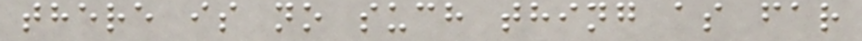there is no such thing as far
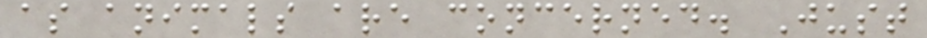as animals are concerned. Just
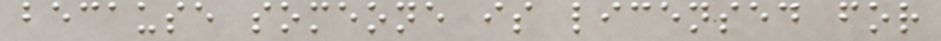because someone is licensed for
